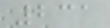231
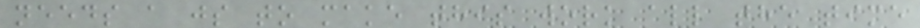needs a js to make this work all the time
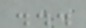...
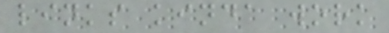links kinda work
